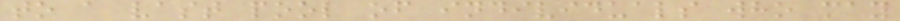to a vast pool of individuals who may
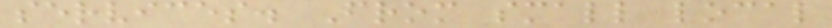services. From small local
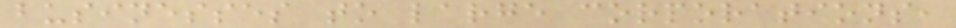businesses to large corporations,
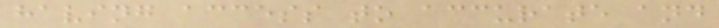having access to accurate and
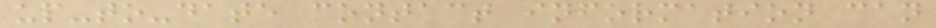up-to-date contact information can
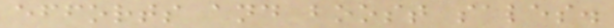efforts and boost sales.
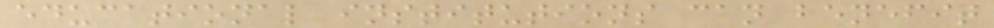educational institutions can benefit
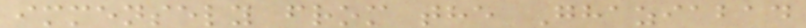immensely from the Ghaziabad
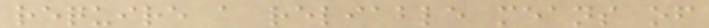require a reliable means of
